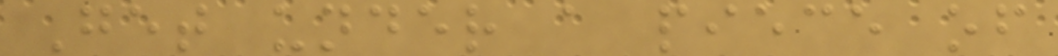Get under a piece of
